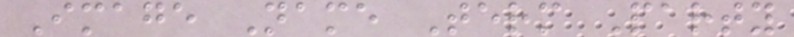Image Name Term Party
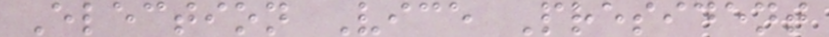Election Vice President
